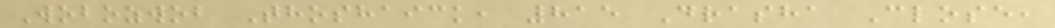Wobozwob Thoshaick, 815 Drasha Close,
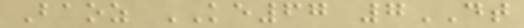Baoz KE67 7DT
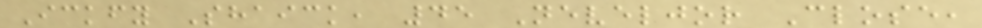Ickfy Shaick, 45 Neveljor Close,
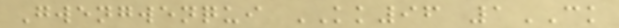Gwengwenqui KK96 1CK
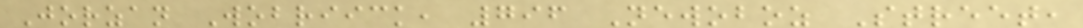Jorzan Wobriick, 796 Newoboz Street,
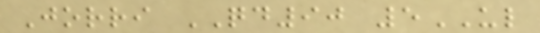Jorri QD90 5UL
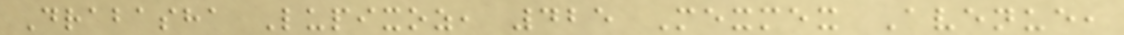Drabasha Lupixoz, 425 Mexmex Avenue,
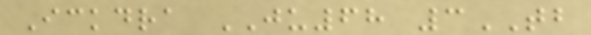Ickdra JU68 3TB
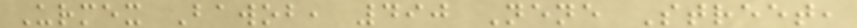Urmex Bawob, 490 Nene Street,
